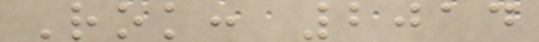Rok: 2014
